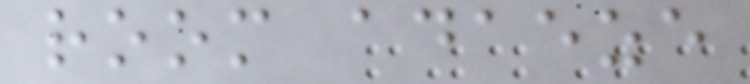room adaeze
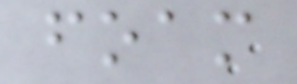foam
